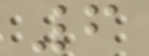6
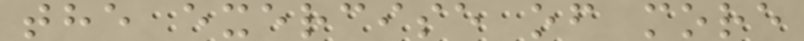the exercise of more
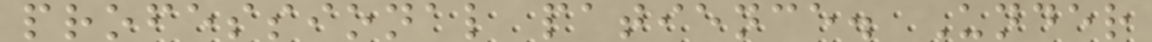professional patience. Under
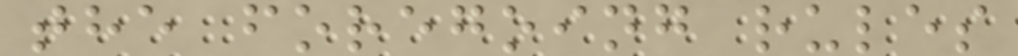the foregoing rules
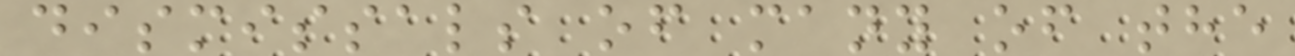dismissals of many of the
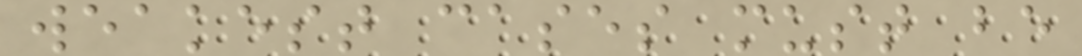weakest cases must be
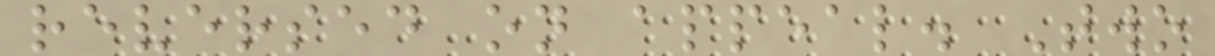reversed on appeal. Two
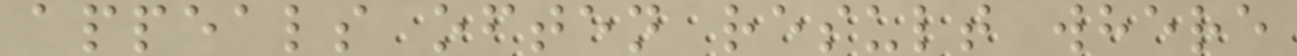appeals often result where
